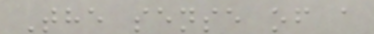The sense of a
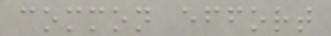common effort
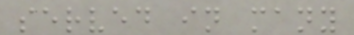served in many
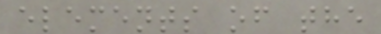elements of the
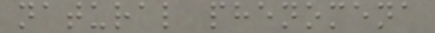natural phenomena
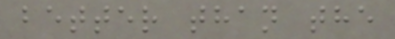better than the
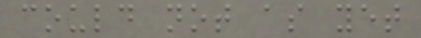could not as yet
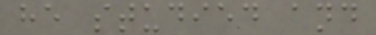he studied and
